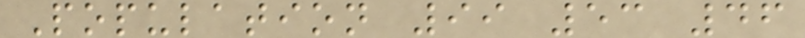Population 99 53 46
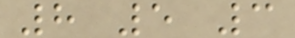8 5 3
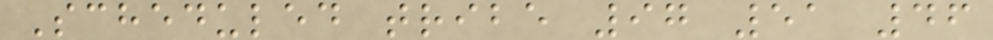Scheduled tribe 97 51 46
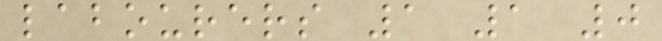labourers 1 1 0
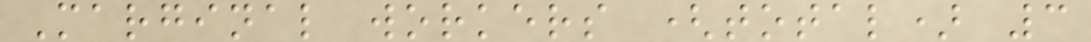Marginal workers (total) 3
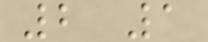2 1
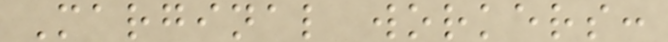Marginal workers:
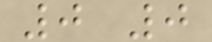0 0
